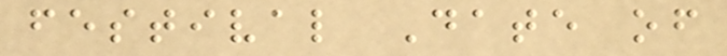festival Date of
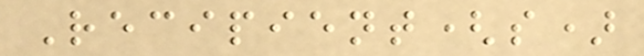Recipient(s)
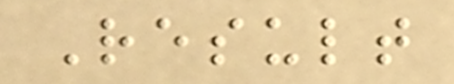Result
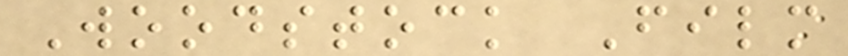Woodstock Film
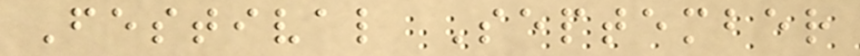Festival September
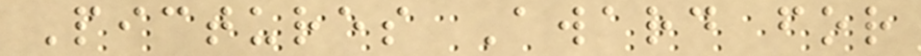Pictures Award for
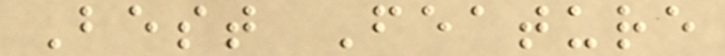Best Feature
